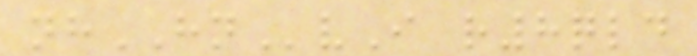nhHNvI r8qld
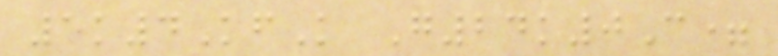5k4KfK G24k0C=
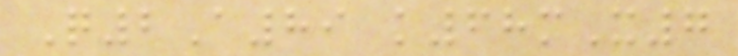Q2A89 k68mX7
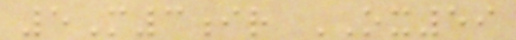5M3ir OX59
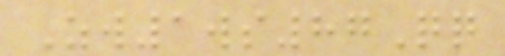Zw1ws87Qq
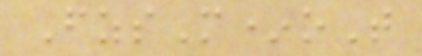FzsM*oT
